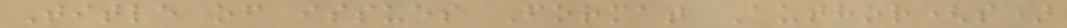Title of issues Format Author(s)
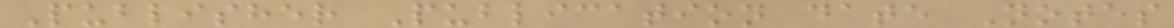Publisher Publication date Notes
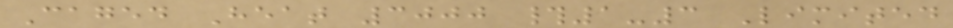Caged Heat 3000 #1-3 Limited
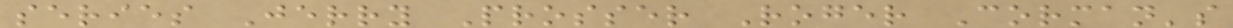series Jerry Prosser Roger Corman's
